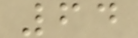64
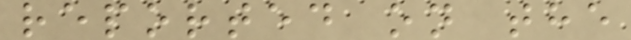reported on the
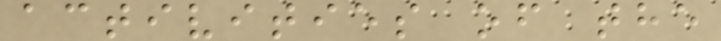activities of the
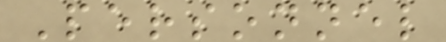Personnel
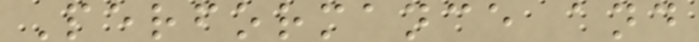Performance and
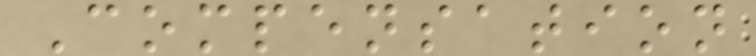Compensation
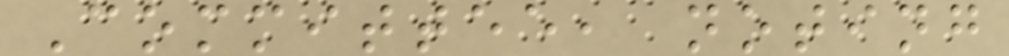Committee, noting
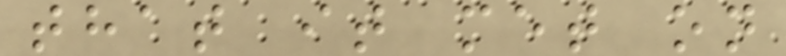that it met on
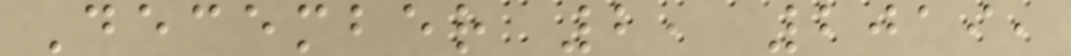December 2, 2019,
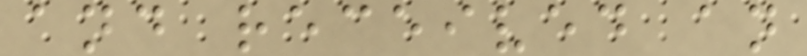and received an
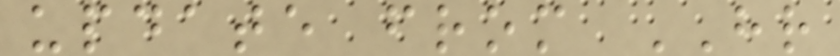update from HR
